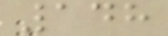148
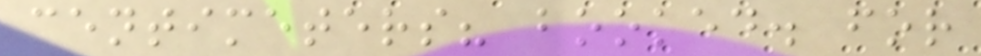centimeters? booked. for
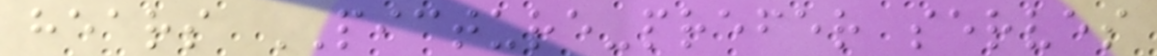hears PICTURE-prefer serves
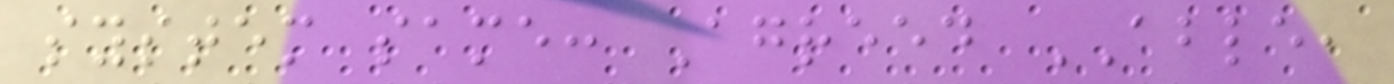system same: Agreed ABLE,
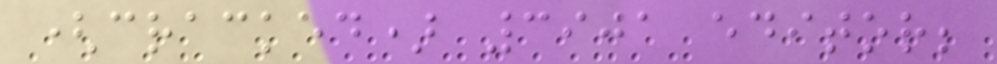(cracked) 3901 editor;
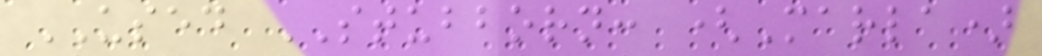USED STUBBORN: (Marla)
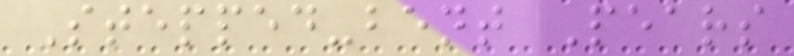Stepped-bent Pears
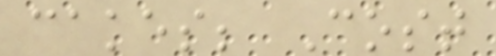cakes; Cost
